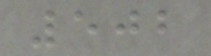502
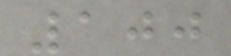100
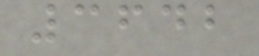3642
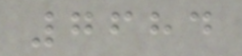7684
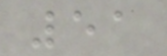51
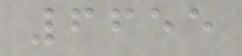6655
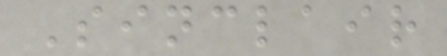Sinclair
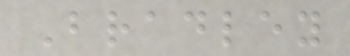Bradley
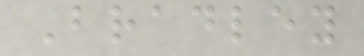Bradley
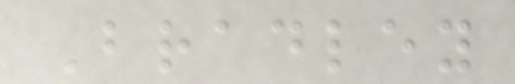Bradley
